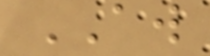AW
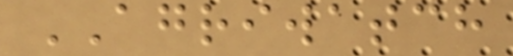AGRIWATCH
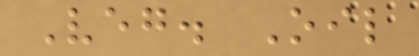Veg. Oil
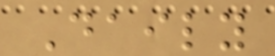Daily
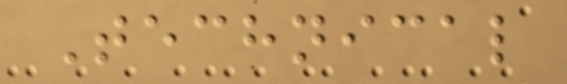Technical
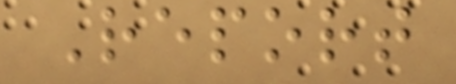Report
